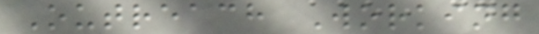Outreach Working
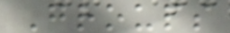Groups
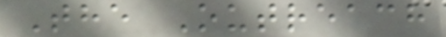The Outreach
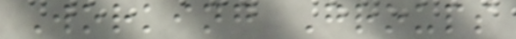Working Groups
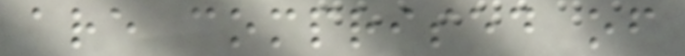are comprised of
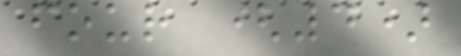four (4)
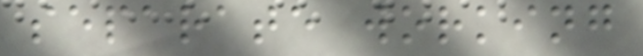separate working
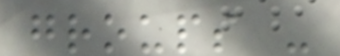groups -
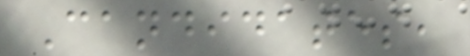Candidates,
